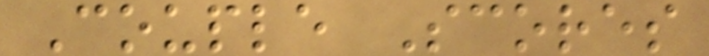Couple Scores
